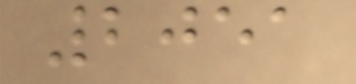2051
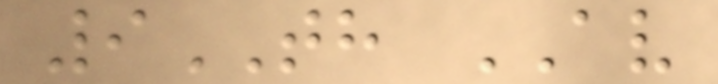9TH AV
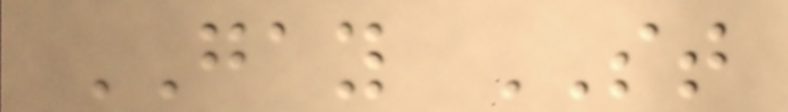GAY ST
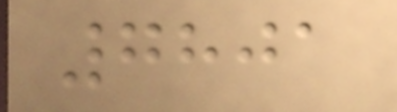7801
